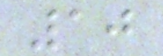10
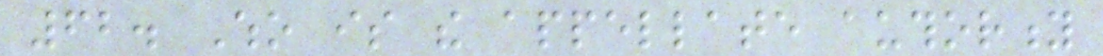62. Who is the appellate authority
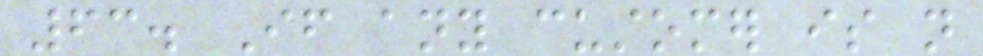63. If any customer is not
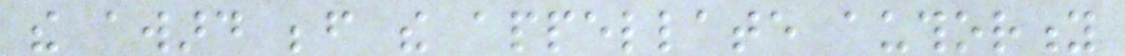the award before the appellate authority
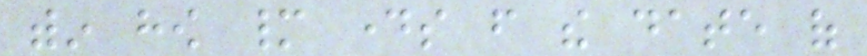within how many days from the date of
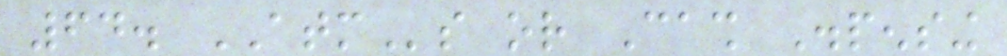64. ATMs or Cash Dispensing
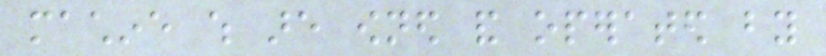machine which are owned and operated by
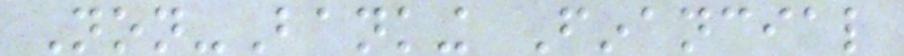Non-Banking Financial
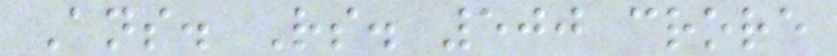Ans. Rs. 500 crore
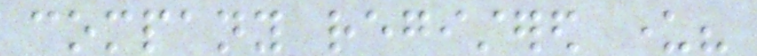company registered under?
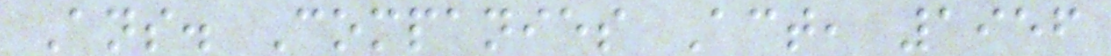Ans. Companies Act, 1956
